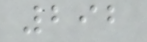292
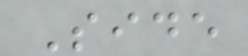Side
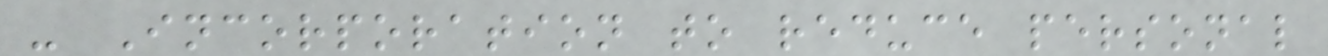- Incorporation to reduce personal
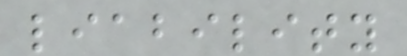liability
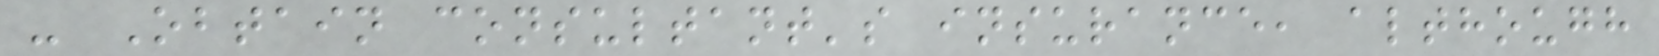- Obtain consultant's insurance, although
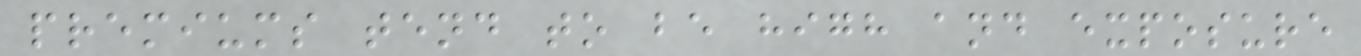premiums tend to be high and exposure
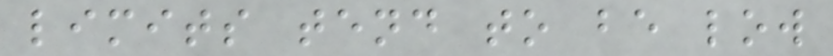limits tend to be low
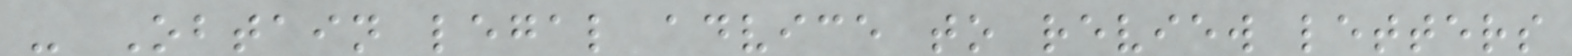- Obtain legal advice to review letters
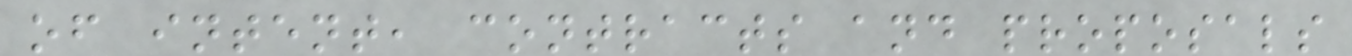of intent, contracts and proposals
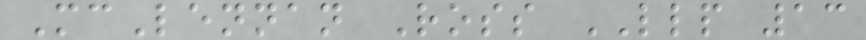McLennan Ross LLP 13
